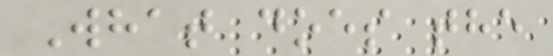What does the
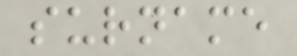surname
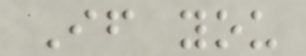If you
